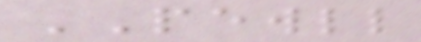PEWLL
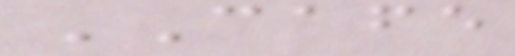CAFE
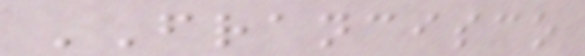FRANCISCO
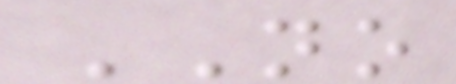NO
